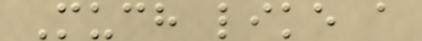Much like a
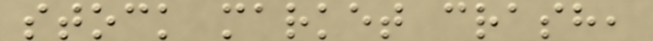stock market crash,
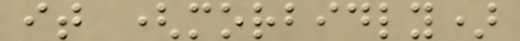it (morbidly)
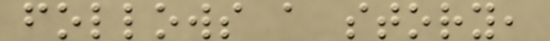follows a story,
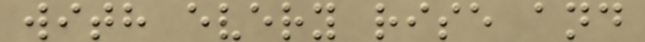with every rise and
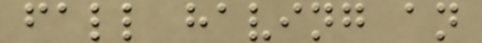fall having an
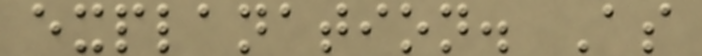explanation. As
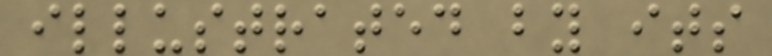illustrated by its
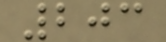203
